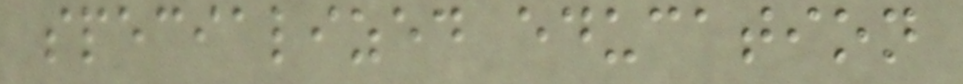specialized education
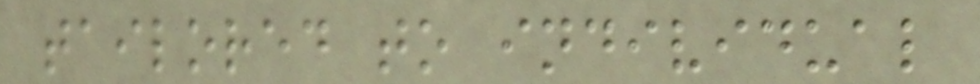tailored to individual
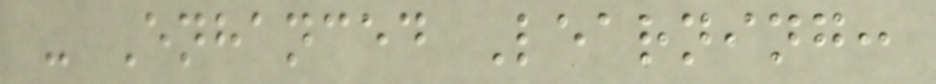- Enhanced Learning:
